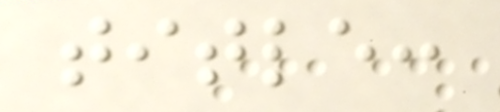title:
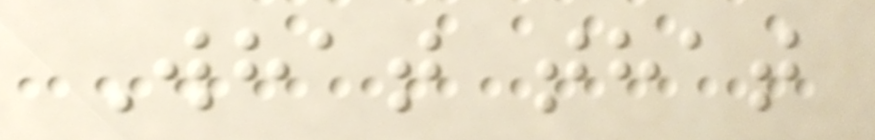What that
